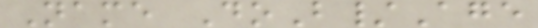Name DoB/Age
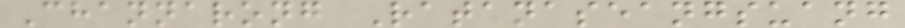Channarong Ratanaseangsuang
